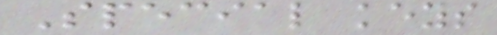Special keys
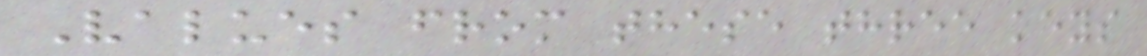Values from these three keys
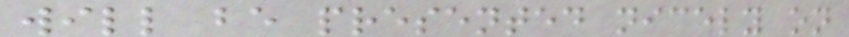will be presented nicely on
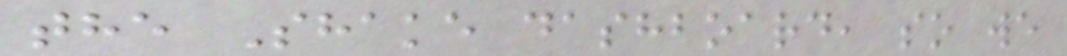the Shake dashboard, so we
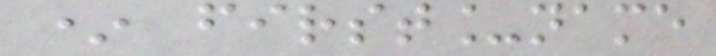* first_name
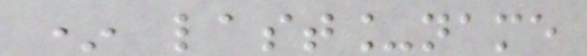* last_name
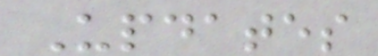Updates
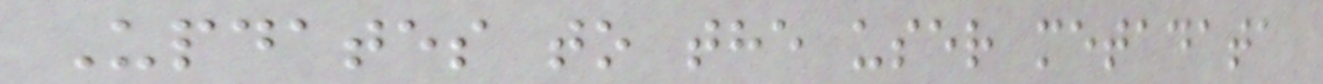Updates to the user metadata
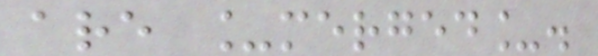are _merged_.
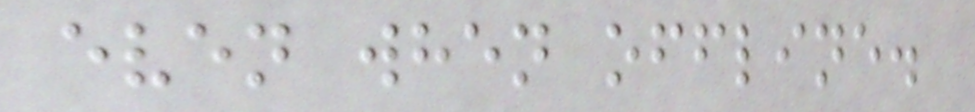even when offline.
